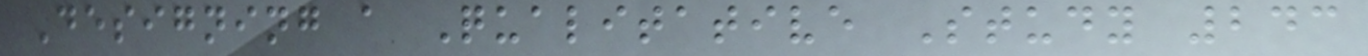Designing a Qualitative Study 243
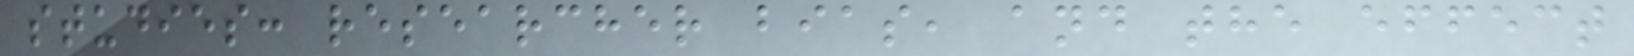studies: researcher bias, and the effect
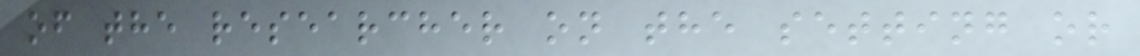of the researcher on the setting or
